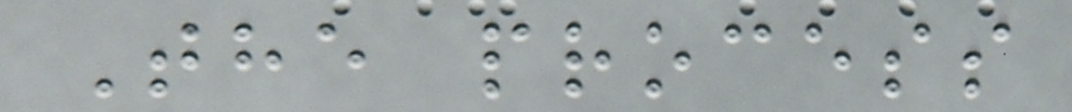The process
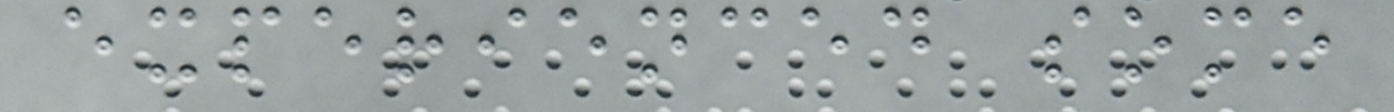experienced some
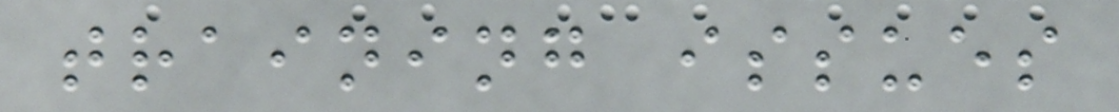training issues
